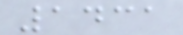1431
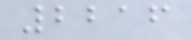2216
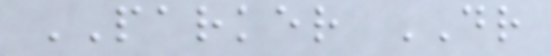PARKER DR
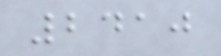2410
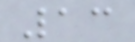13
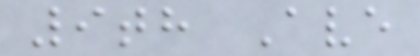9th Ave
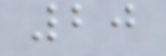20
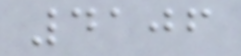4106
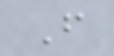F
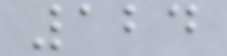124
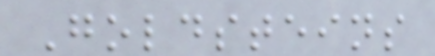Goldsteins
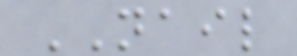NAIL
